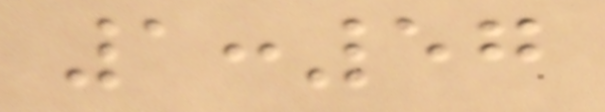1:57
